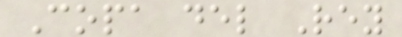Copa del Rey
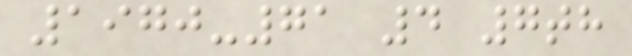1970-71 4 7th
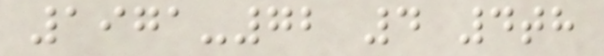1971-72 4 4th
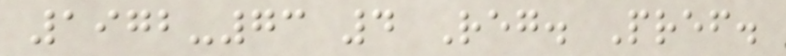1972-73 4 Reg. Pref.
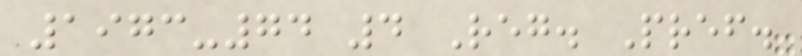1973-74 4 Reg. Pref.
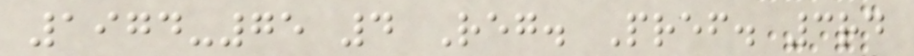1974-75 4 Reg. Pref. 3rd
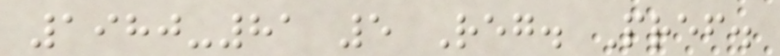1980-81 5 Reg. Pref.
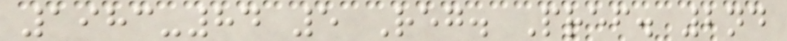1983-84 5 Reg. Pref. 2nd
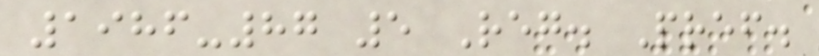1986-87 5 Reg. Pref.
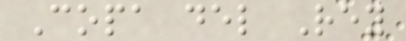Copa del Rey
